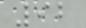92
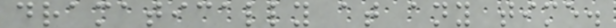dramatically at any time.
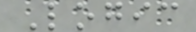Logic
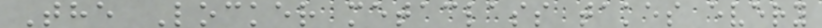The Locker metaclass takes every
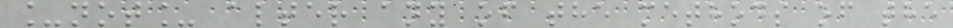_not_ alter any of the methods of the
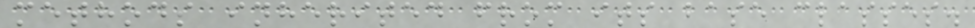methods inherited from its base classes.
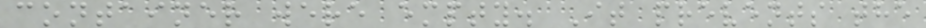container were empty. It prevents the
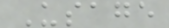Usage
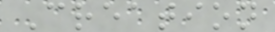Creation
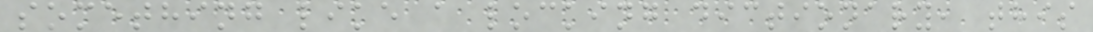something like a locking dictionary, this
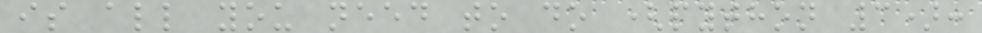is all you need to do (python 3):
